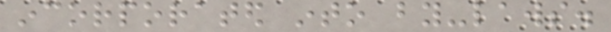incorporated into by-laws.
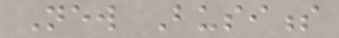New Business
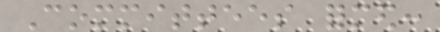Committees formed:
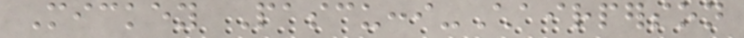Mickey Pascucci-Chairperson
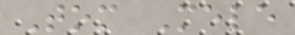Tom Mele
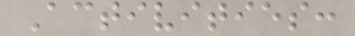Activities:
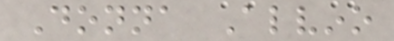Donna Alvino
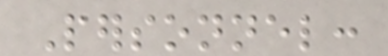Personnel:
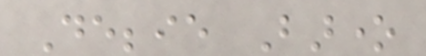Debbie Barone
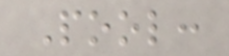Pool:
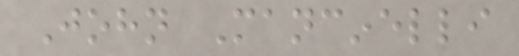John Mancinelli
